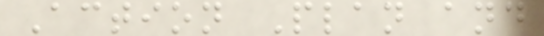Action Plan and
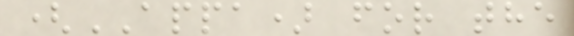(APPA) for the
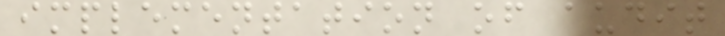implementation of audit
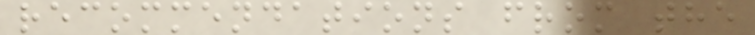recommendations from the
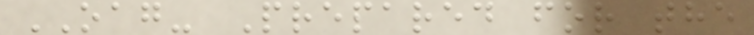OAG- Prepared for the
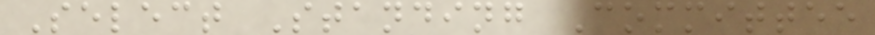Select Standing Committee
